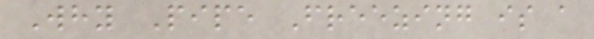Why Pipe Freezing is a
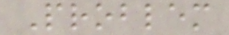Problem
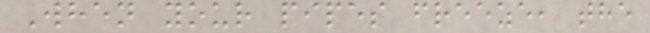When your pipes freeze, the
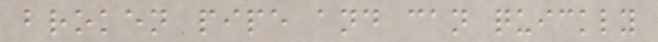broken pipe and can quickly
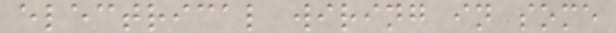electrical wiring in some
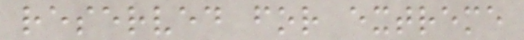reserved for extreme
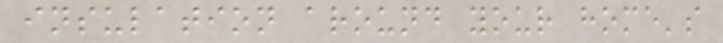insulation around your home's
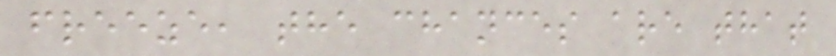freeze, the chances are that
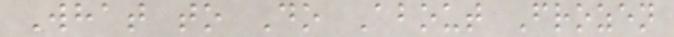What to Do About Frozen
